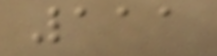111
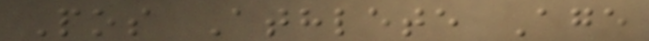Pos Athlete Age
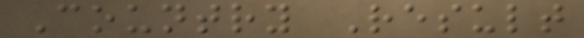Country Result
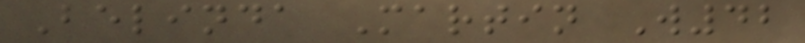Belinda Martin W42
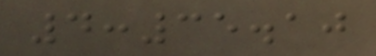4:35.10
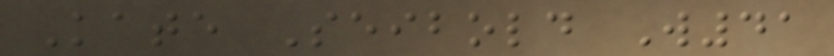Kate Seibold W41
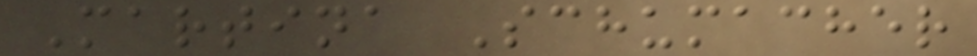Martina Schumacher
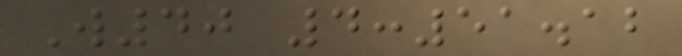W40 4:51.12
